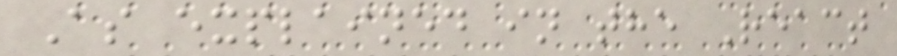As explained in the React
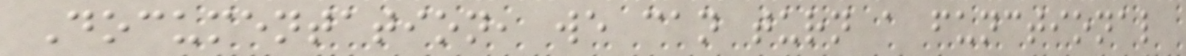Documentation, we can turn a functional
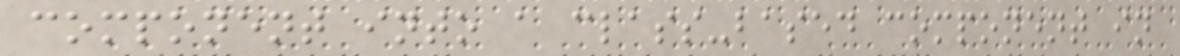component into a class-based component in
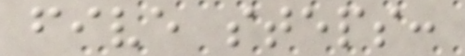five steps:
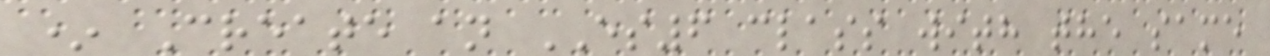* Create an ES6 class with the same
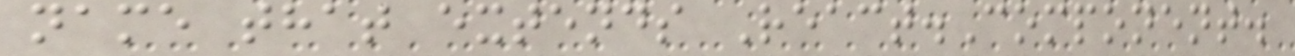name that extends React.Component.
